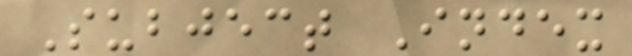Subject Index
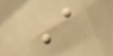A
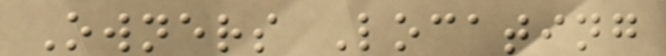Owners Locating
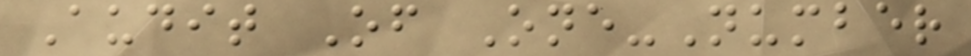Audit Of One-Number
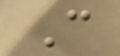C
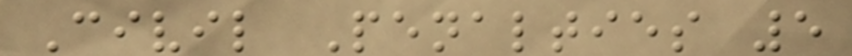Civil Penalties 5
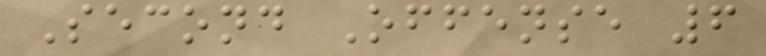Second Offense 6
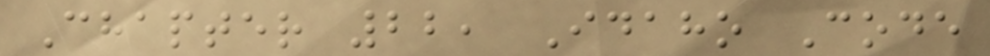Chapter 22, Idaho Code
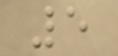5
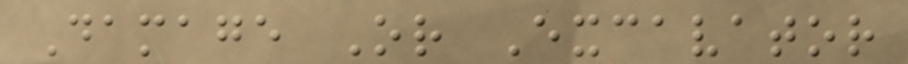Damage Or Excavator
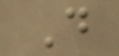D
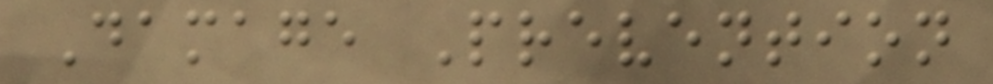Damage Prevention
